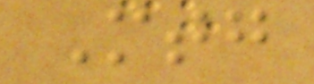Mtg
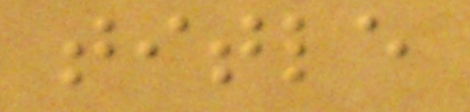title
